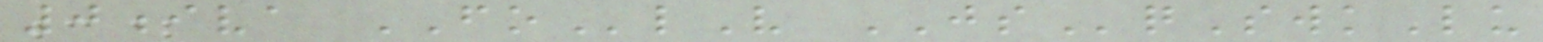0iva FOlV JSqSwkLu
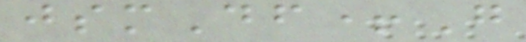jsmDf+G
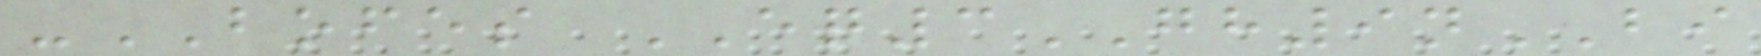-BOFES EQ3GH9nBI
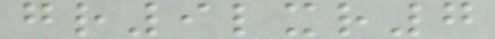gr9lxr7
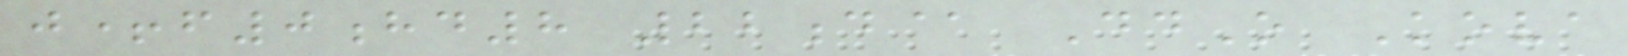j+f0hd8 22d@ DdO Kova
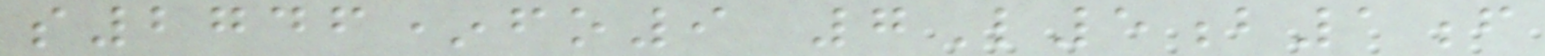s2746*fo9 7L5b1f
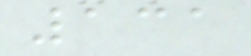131
